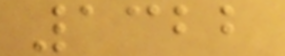1322
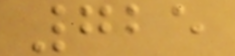725
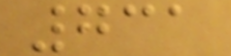731
